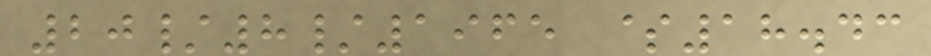20/8/1965 $18.43
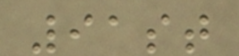91st
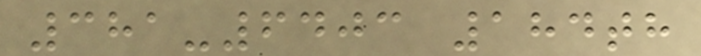381-6403 184th
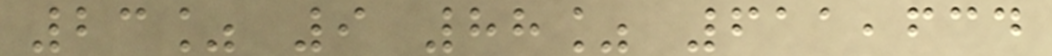23% 9 88% 611,634
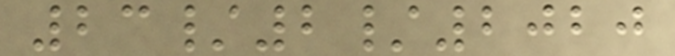23/2/2020
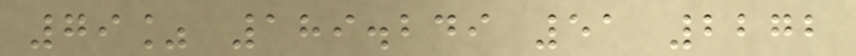79% 189.249 51 2272
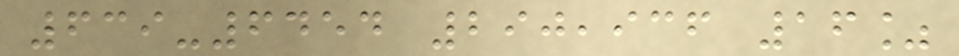639-6454 290,936 16%
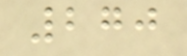270
